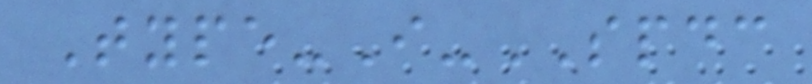Type-I-SPDC
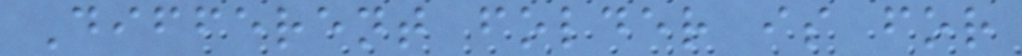Different folder is for
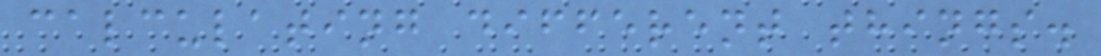calculating different things.
